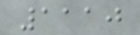1110
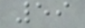59
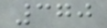370
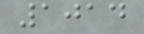1014
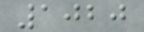1020
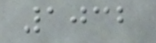1032
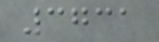3731
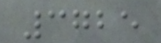3725
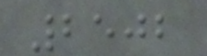2502
